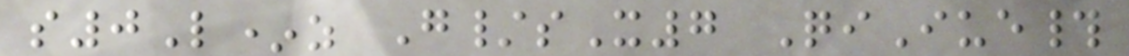s0L*z G/sX7 QiIue#
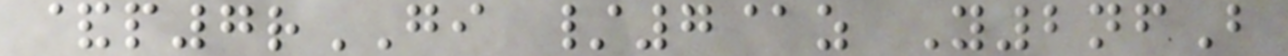&p7rGI /7@z Y2nfB
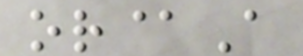or@A
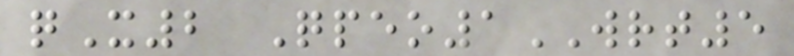qX2 Qpeo1WRT5
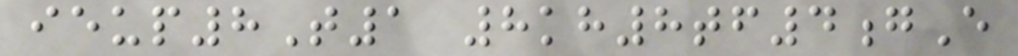ieup8T1 8kh8tf4gE
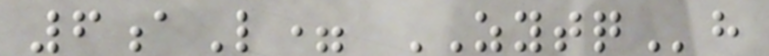6aL= ZYTQh
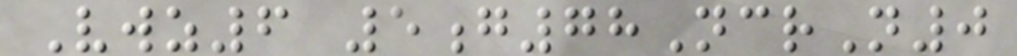Vwz6 5g78NcrN0
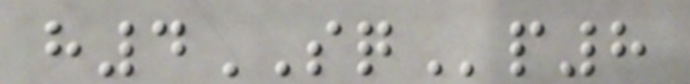h4SQp8
